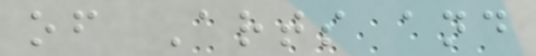of Arts and
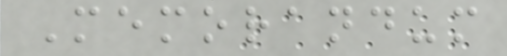Memorandum
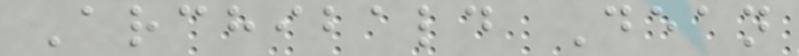Archibald Dean
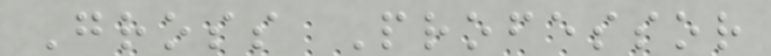Gross Professor
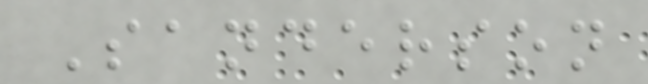Sanderson
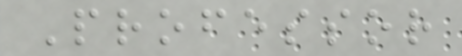Professor
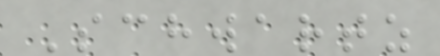Schwartz
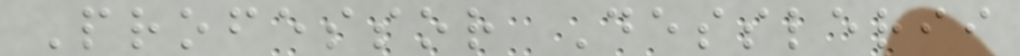Professor Desslerii
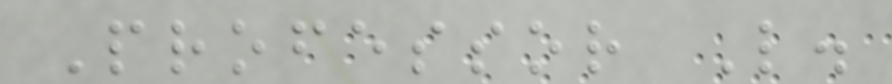Professor L.
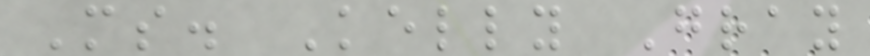Ms. Kelly Gray
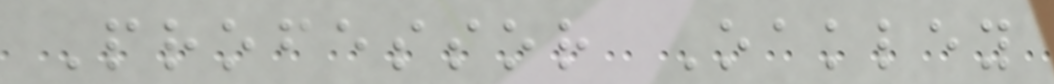Professor Oakley
